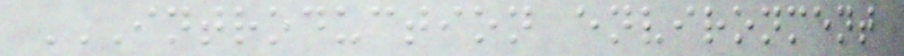INTRODUCTION ENVIRONMENT
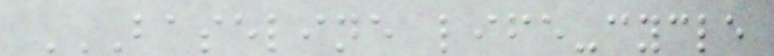BASELINE LIFE-CYCLE
